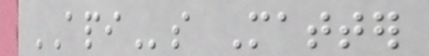APIs Matter
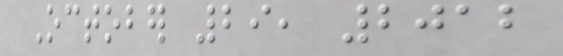October 29, 2012
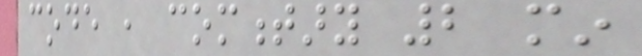code , commentary 2 min
